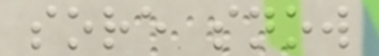sore snow
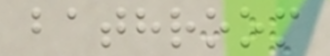bathroom
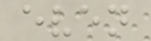even
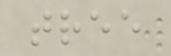tree
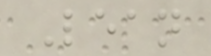Lean
